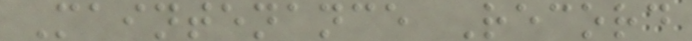Maintenance Record
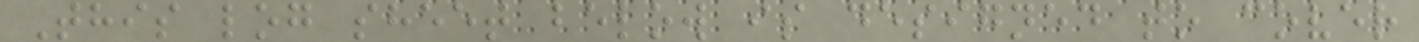This log sheet below is designed to cover
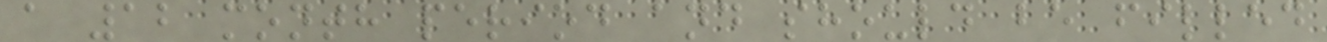a 12 month period and should be filled
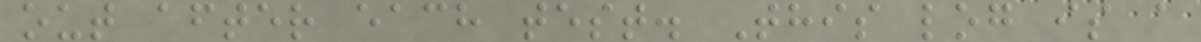out after each test. This log is a
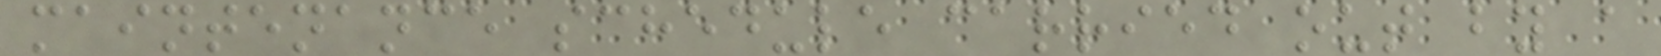maintenance schedule carried out by a
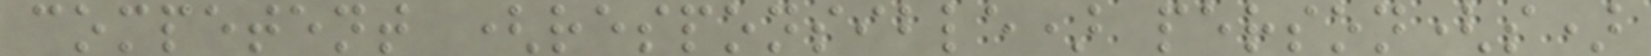competent (responsible) person(s)
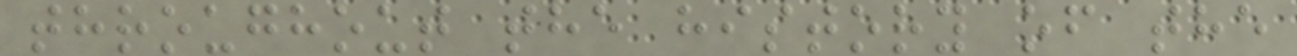throughout the history of the
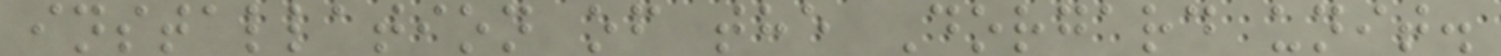installation of the Dorgard unit.
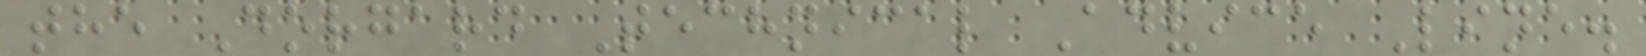the Dorgard Technical Advice Line.
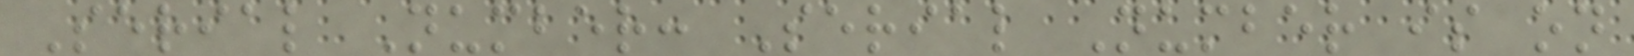Serial Number: Serial Number is on
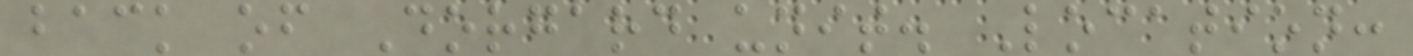back of Dorgard unit. Location:
